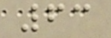63
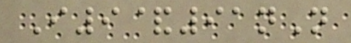I9&91nN
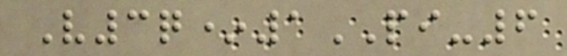V3q*1PI-6
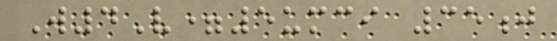W4V=5umci 35j
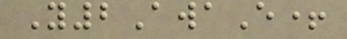Y2AwaE+
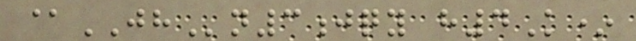@JHn3jqy h4K*
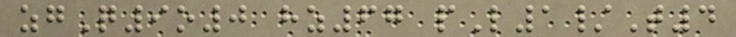zgQ9o0 hz67 pL1/T4
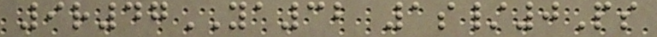9r47YA32 1s/0Ps
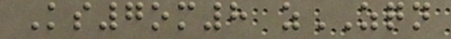Ks7om8 zZQN
